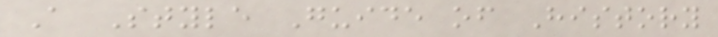A Style Guide of History
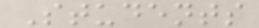Students
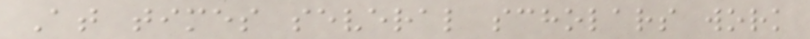At times several scholars work
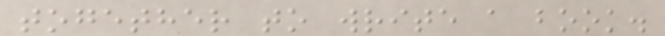together to write a book.
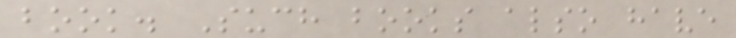book. Such books also have
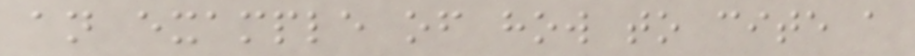an example of how to cite a
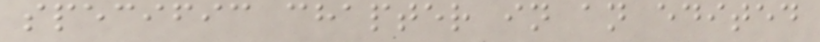specific chapter in an edited
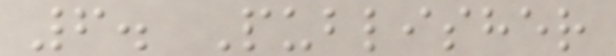6. Publisher
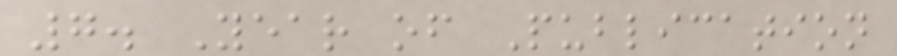7. Year of Publication
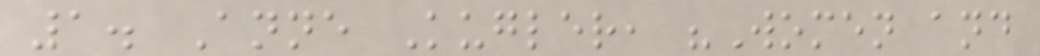1. Anne Kugler, "Women and
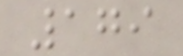179
